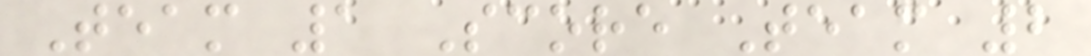Team 1 Score Team 2
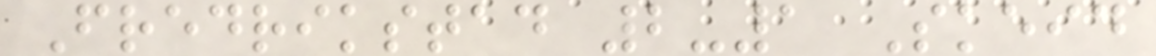Fredrikstad 2-1 Skeid
